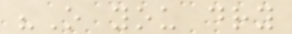"O you dry
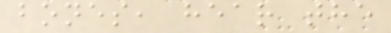bones, hear the
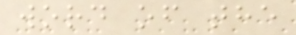word of the
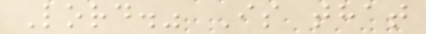Lord." Is that
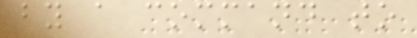by a command to
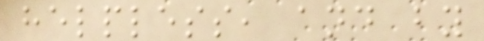helpless, and by
